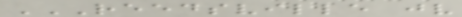REEDSVILLE JV
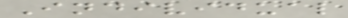Individual
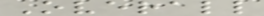Overall
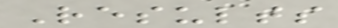Results
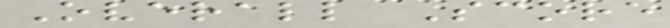Overall Score
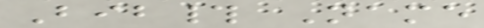Bib# Name
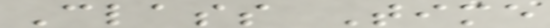Class Time
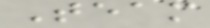Team
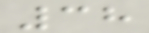38
